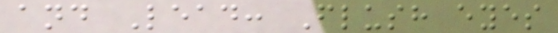and Lead: Flush eyes
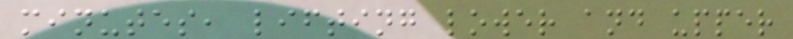minutes, lifting lower and upper
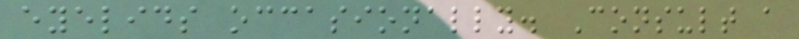eyelids occasionally. Consult a
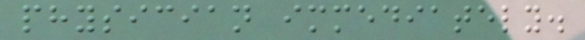physician immediately.
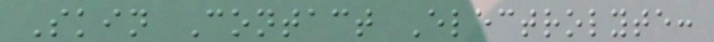Skin Contact Electrolyte:
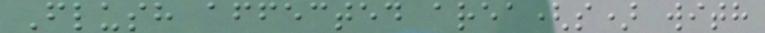Flush affected area(s) with
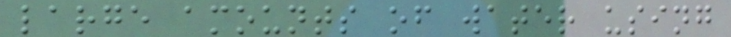large amounts of water using
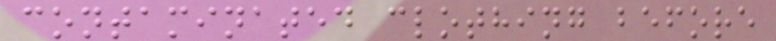contaminated clothing before
